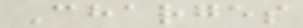Charges
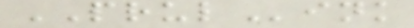PRULink
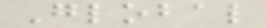Global
